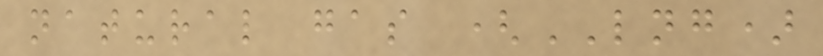natural gas (LNG)
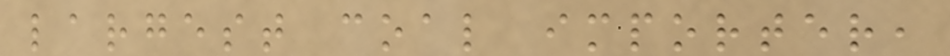largest coal importer,
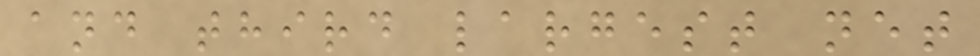and third largest net
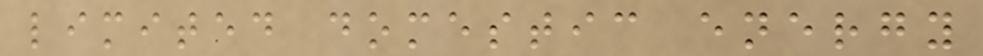limited domestic energy
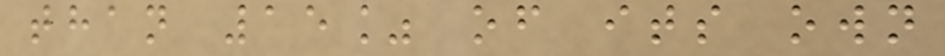than 15% of its own
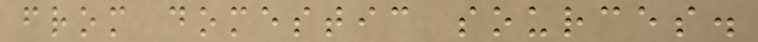from domestic sources.
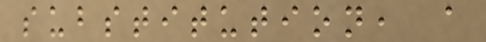substitution, a
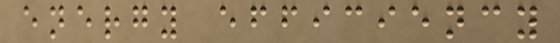energy efficiency
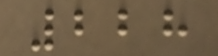228
